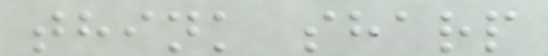think sharp
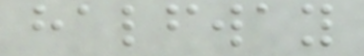halfway
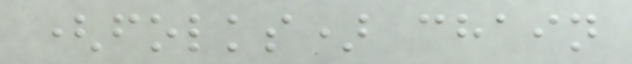(folks) chain
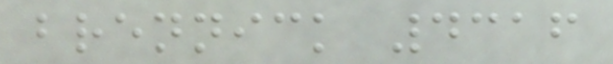brennick 4316
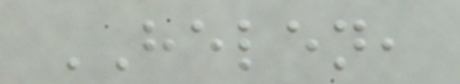HELEN,
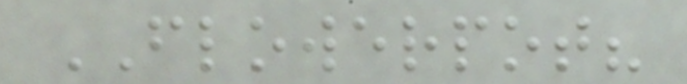FLOWERPOT?
